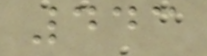443
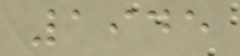1945
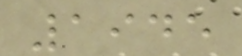1945
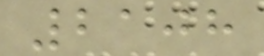2108
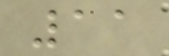11
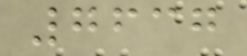7637
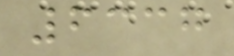6337
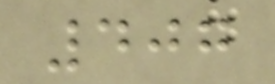407
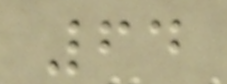64
